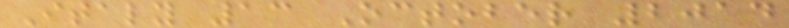Italy 13 October 2014
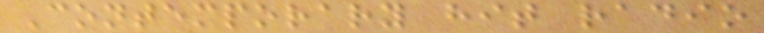Contemporary hit radio
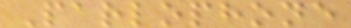Parlophone
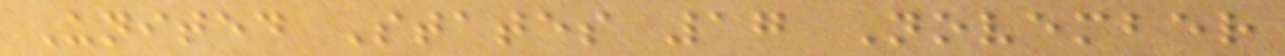United States 17 November
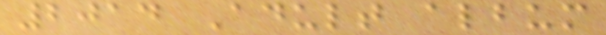2014 Adult album
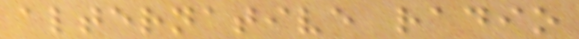alternative radio
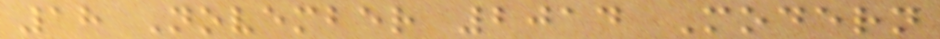18 November 2014 Modern
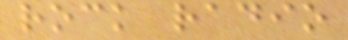rock radio
